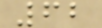62
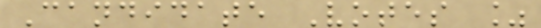Candidate Votes %
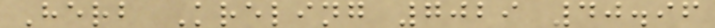Herb Kreling 7029 40.96
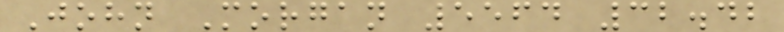John Morgan 5564 32.42
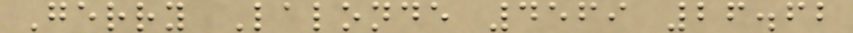Gerry Lalonde 4569 26.62
